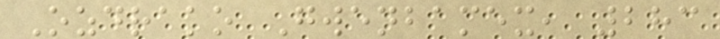Ozdrako Gwenbamex, 283
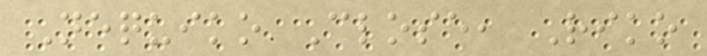Nequiko Close, Riko
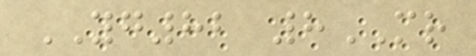YG82 8MR
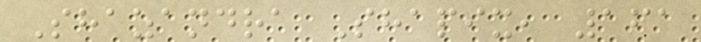Shazandra Shapix, 161
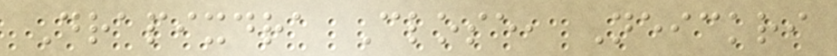Drapixdra Close, Neickri
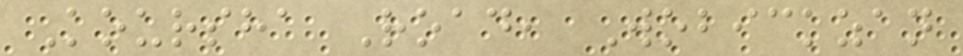Koursha Road, Wobickzan
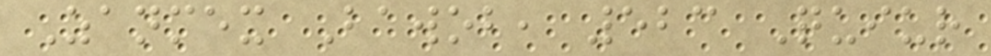Zanmex Bawob, 523 Quiur
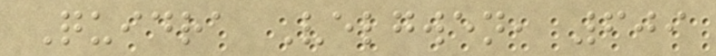Quidra Velgwen, 609
